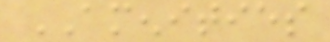AMENITIES
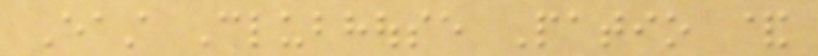East Clubhouse Patio &
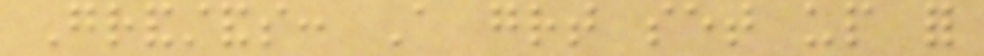Grandstands: A great set up for
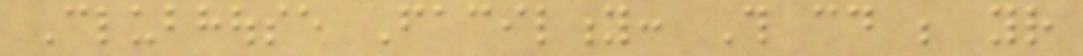Clubhouse Facility: This could be your
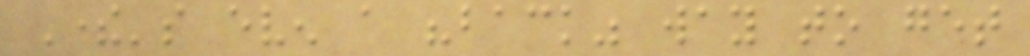There's even a "back" way to get
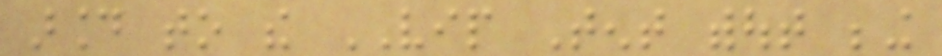around to the VIP Tent without being
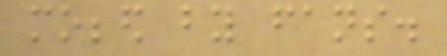mobbed by fans.
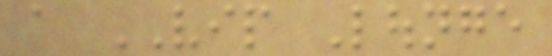a VIP Lounge
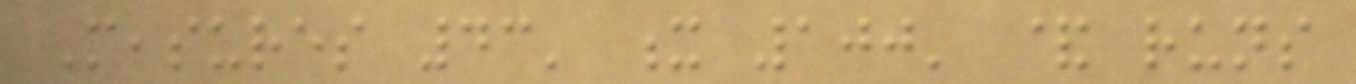Measures 43' x 100' & runs
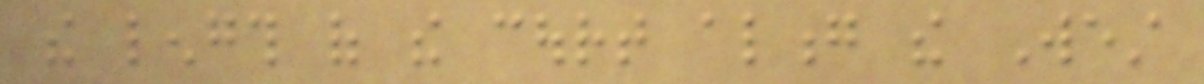the length of the court along the West
